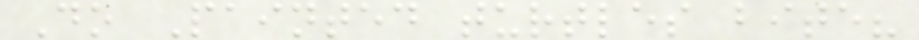Do Painted turtles bite?
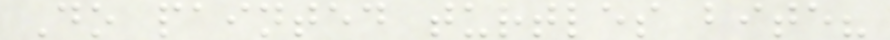Do painted turtles bite?
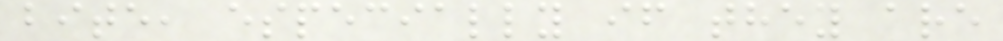bite, especially if they are
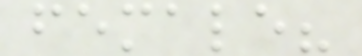female?
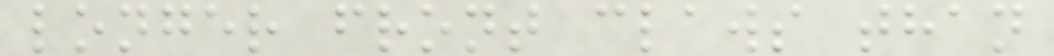longer front claws than
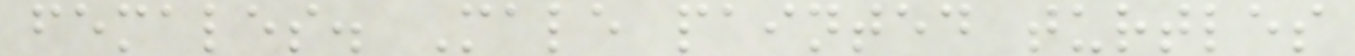females. Male painted turtles
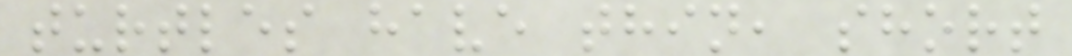turtles have thin, short
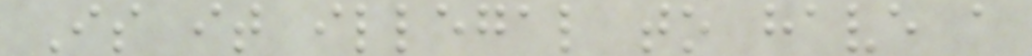Is it illegal to have a
